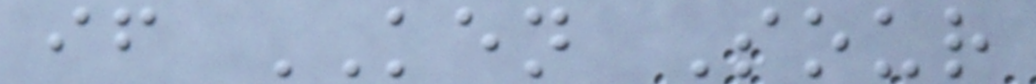if KEN Sour
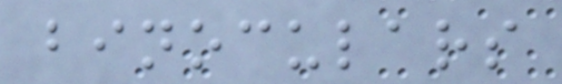binoculars
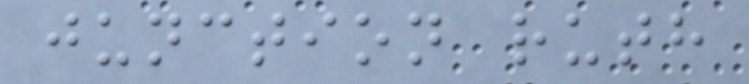junction ruth
